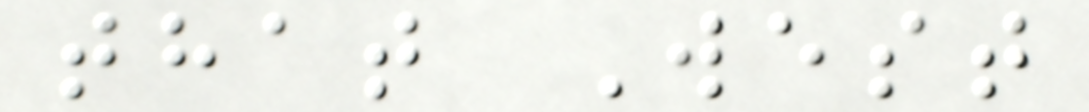that West
